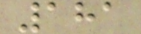181
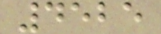4525
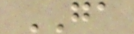GA
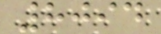8094
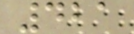421
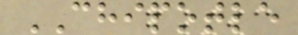CHIPOTLE
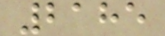2185
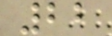22
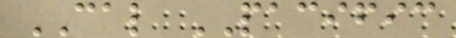CAL PACIFIC
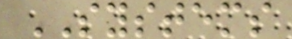SYSTEMS
